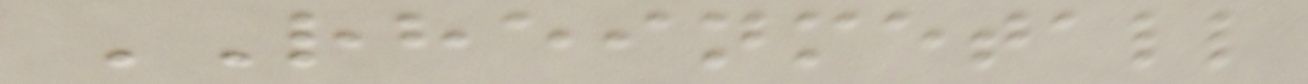RHEINMETALL
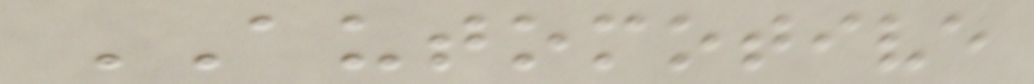AUTOMOTIVE
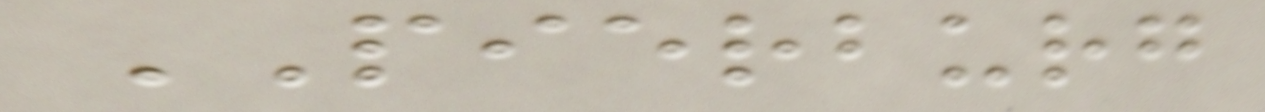PIERBURG
